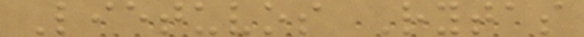Lietuvos Rytas
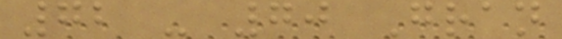72 - 70 Gran
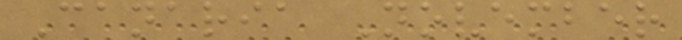Canaria November
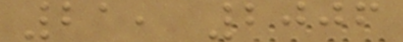21, 2006
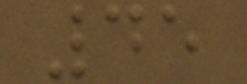45
